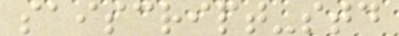saiscript-std
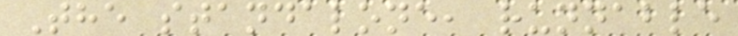The standalone, runnable
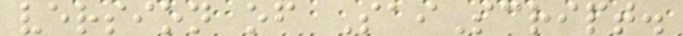version of SaiScript.
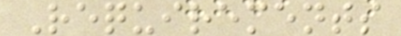Requirements
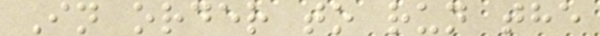In order to run the
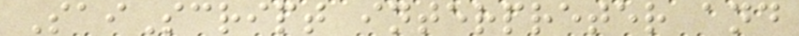SaiScript interpreter and
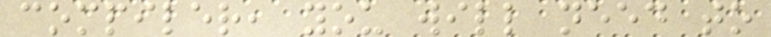compiler, you will need to
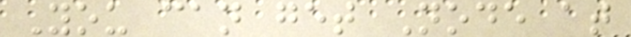You can get Node at
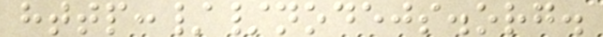http://nodejs.org.
